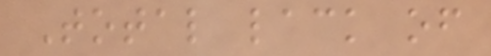Total lack of
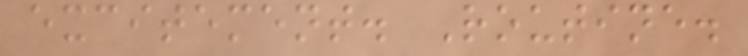excitement. Routine.
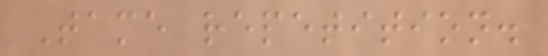Tame repetition.
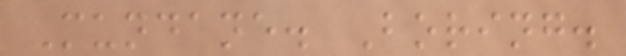Mundane. Boring.
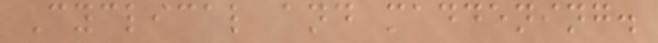Cyclical and maddening.
